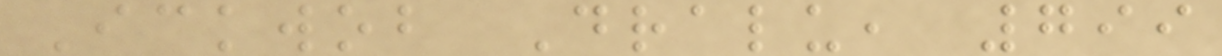Ickwob Dralu, 799
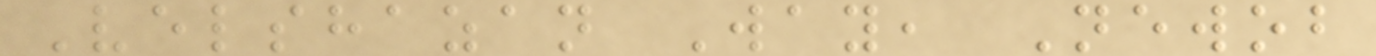Velshazan Way, Newob
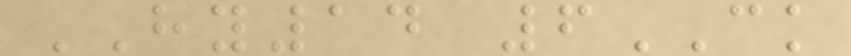HY14 6CK
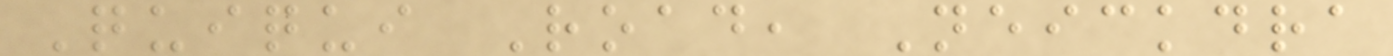Quiqui Road, Neickdra
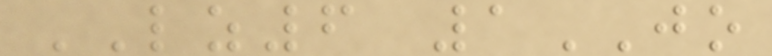LZ6 1JO
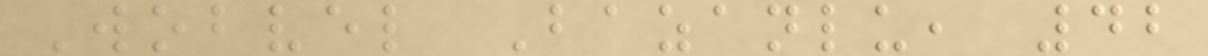Wobvel Bazanlu, 42
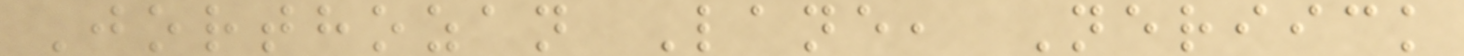Jorthozan Lane, Neriick
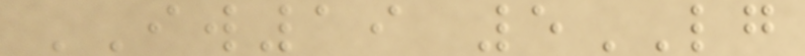IW19 5LG
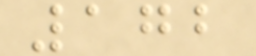172
